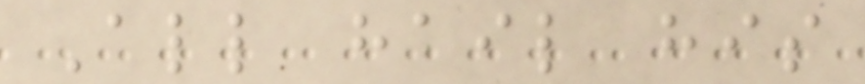All hail his
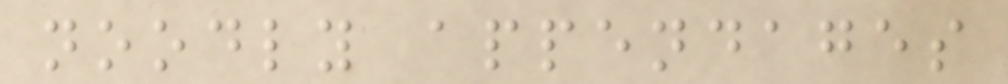noodly appendages
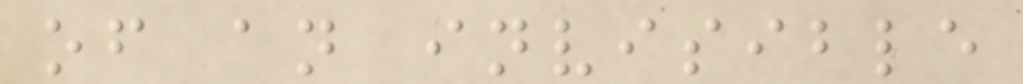of an invisible
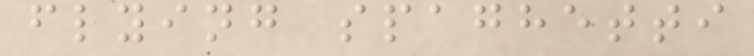flying spaghetti
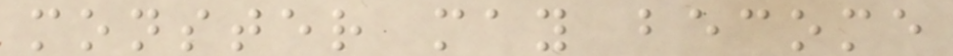monster may become
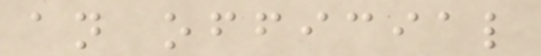an official
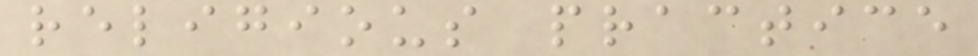religious practice
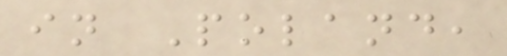in Poland,
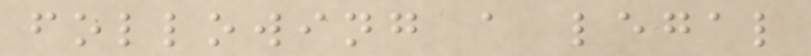following a legal
